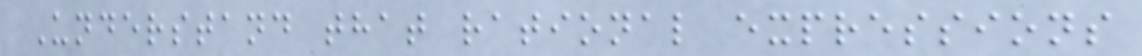Understand that rational expressions
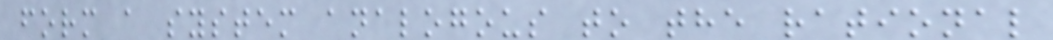form a system analogous to the rational
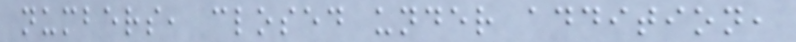numbers, closed under addition,
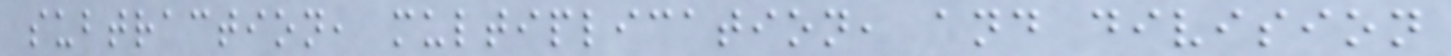subtraction, multiplication, and division
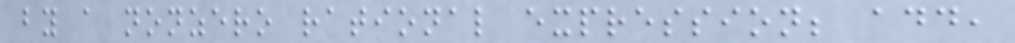by a nonzero rational expression; add,
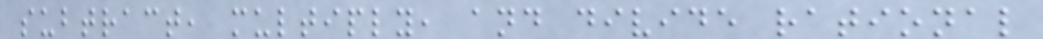subtract, multiply, and divide rational
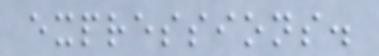expressions.
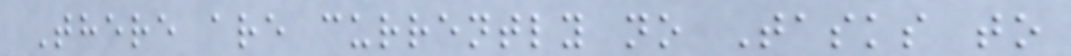There are currently no Tasks to
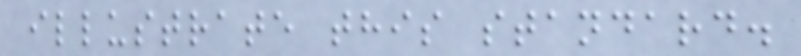illustrate this standard.
